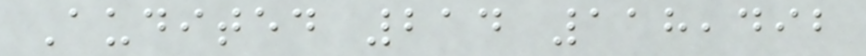Audited 214 118,492
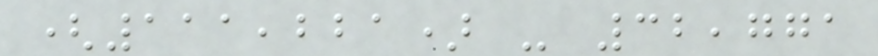(111,221) - 32,771
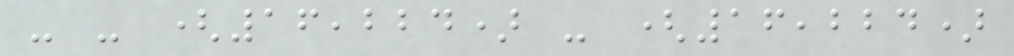- - (16,224) - (16,224)
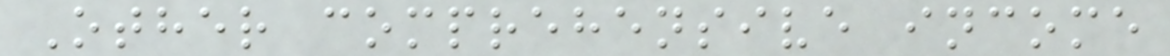Other comprehensive income
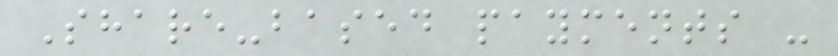Share-based payments -
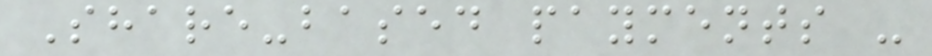Share-based payments -
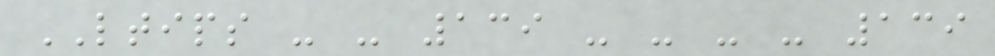LTIPS - - 139 - - - - 139
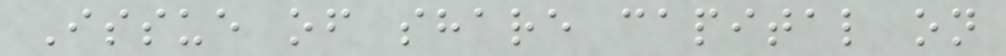Issue of share capital on
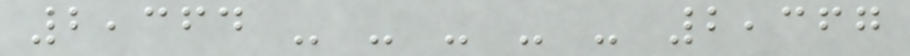2,364 - - - - - 2,367
